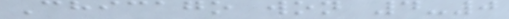Chicago won 4-0
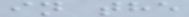in the
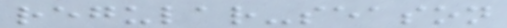regular-season
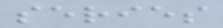series
